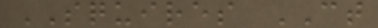SQUIRES CT
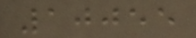10055
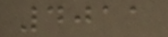4011
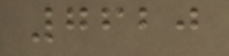7620
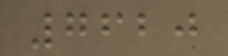7620
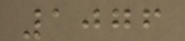1076
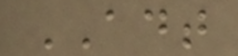ADT
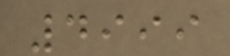4999
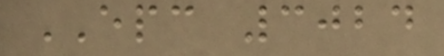EPC 3024
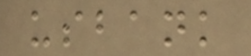usbank
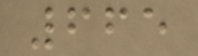665
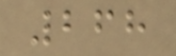268
